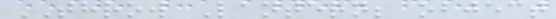THROW Lantern; object
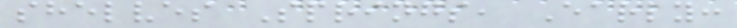shelves Springs, Early:
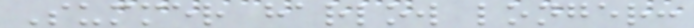Summer harlow longer:
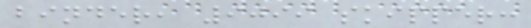binder, 9099 skipper:
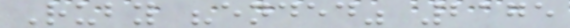Ruby "ended" 2175
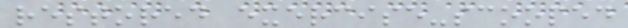restored exercise-scooped
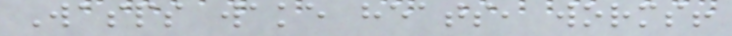Wasps wake heats, worms!
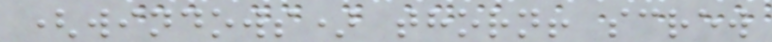(windows) thorn! screw
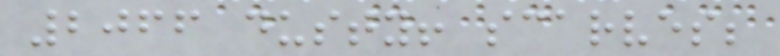2066 dusty! scarves;
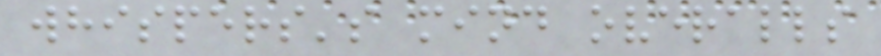whispers's mind overalls
